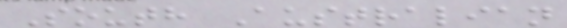South Australian
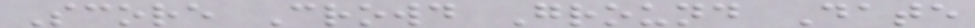Score Crowd Ground Date
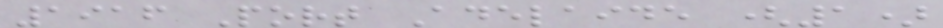1916 Port Adelaide (1)
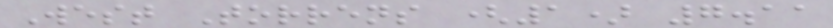West Torrens (1) 7.11
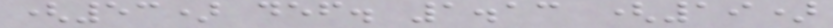(53) def. 1.13 (19)
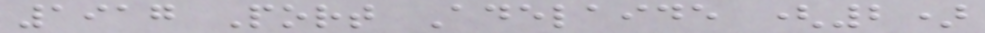1917 Port Adelaide (2)
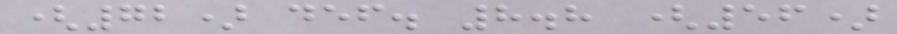(72) def. 8.8 (56)
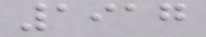1917
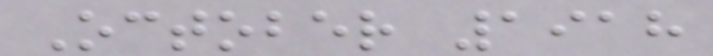October 1918
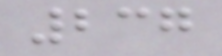237
